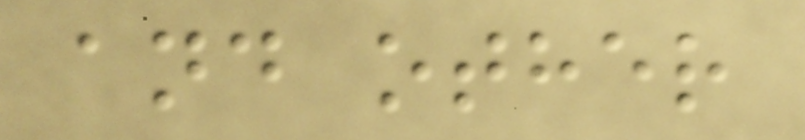and other
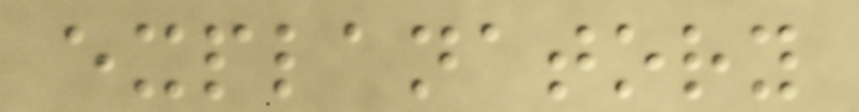explanatory
